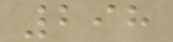298
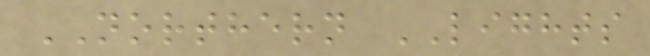NORTHERN LIGHTS
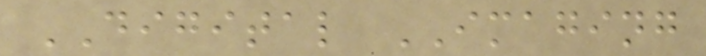DIGITAL IMAGING
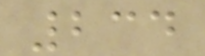234
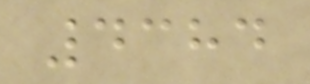4384
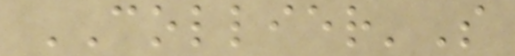COLLIER'S
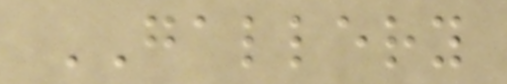GALLERY
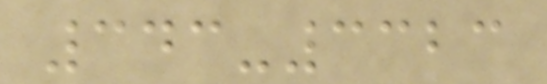343-3323
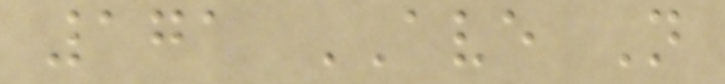171 AVE N
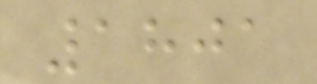1801
